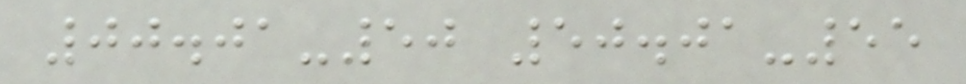00.01-50 50.01-55
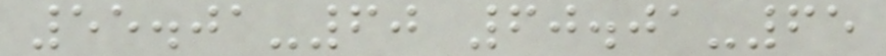55.01-60 60.01-65
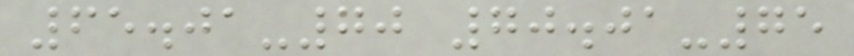65.01-70 70.01-75
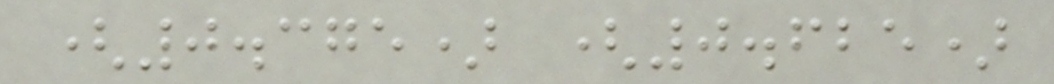(0.375) (0.625)
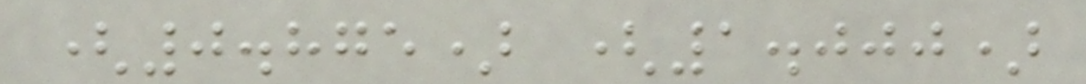(0.875) (1.000)
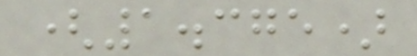(1.375)
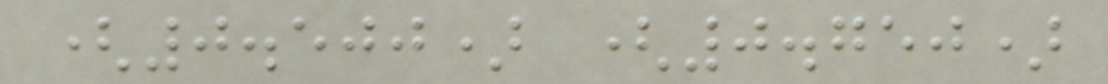(0.500) (0.750)
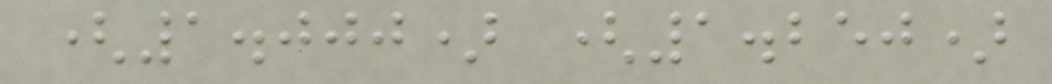(1.000) (1.250)
